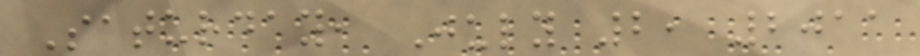Saturday, July 2, 2011
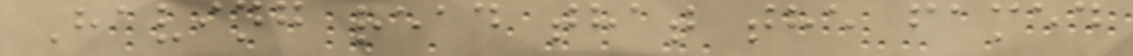Having read that the famed
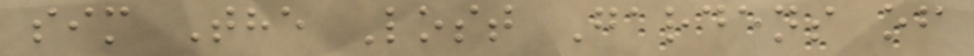sim The Lost Gardens of
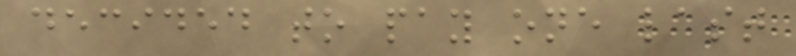decided to pay one last
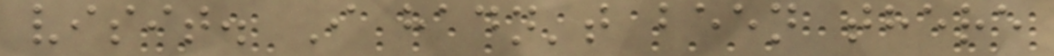visit. I hadn't been there
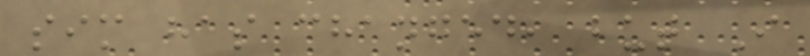sim has changed, but I
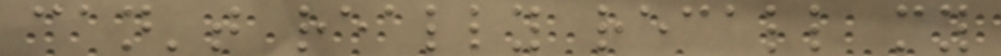can't really recall my
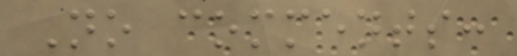No comments:
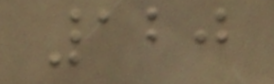120
